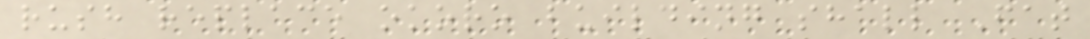rush replace okoro building shall Fat
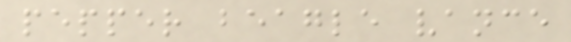pepper beagle vance
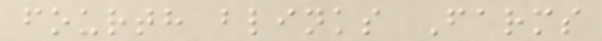fourth blinks Farms
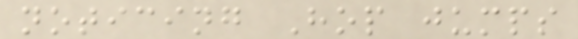noticing Hop jumps
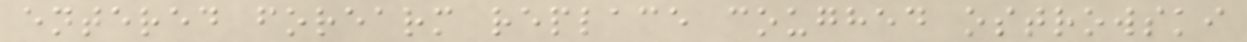entered forearm replace coughed ostrowski
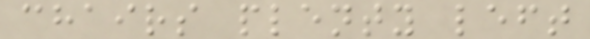chairs plenty left
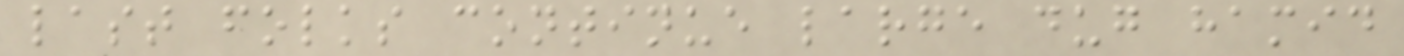last folks continue large dug hamid
